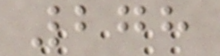278
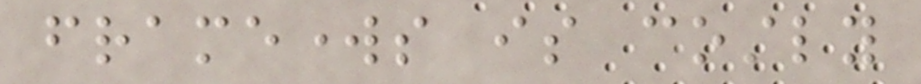frameworks is costly
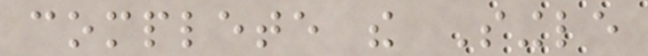complete the Single
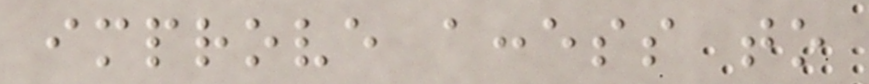improve access to
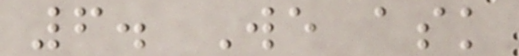6. We ask
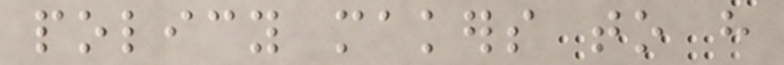policy makers to have
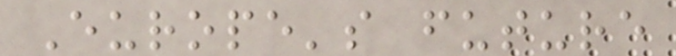Europe's future
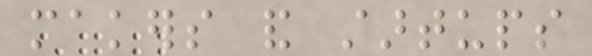makers and startups
